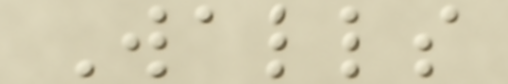Walls
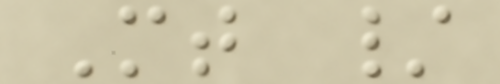Mt /
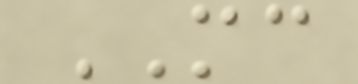MC
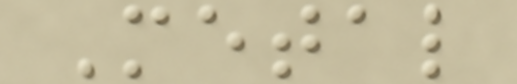Metal
